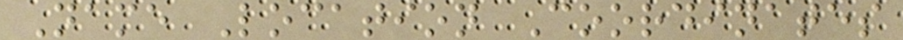Name Location Coordinates
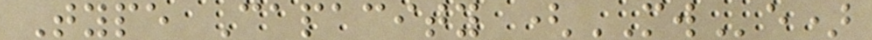Type Capacity (MWe)
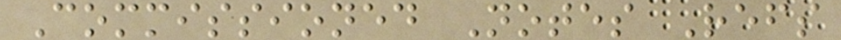Commissioned Notes Refs
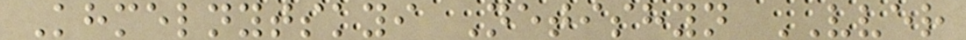Khmelnytskyi Netishyn VVER
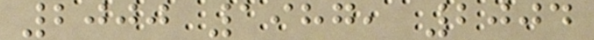2000 1987, 2004
